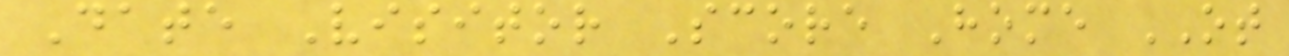Date Visitor Score Home OT
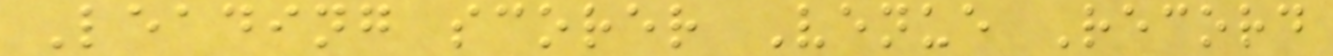Leading scorer Venue Record
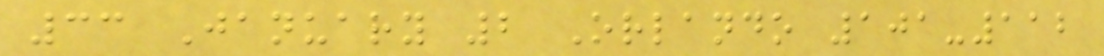33 January 2 Orlando 101-112
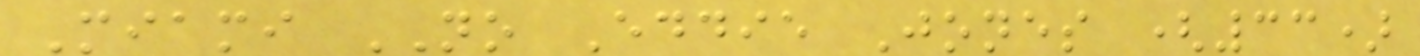Miami NO Eddie Jones (33)
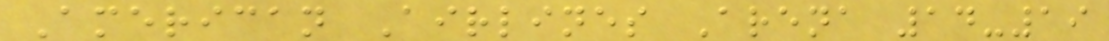American Airlines Arena 14-19
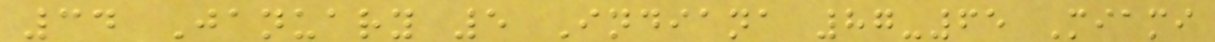34 January 5 Indiana 87-65 Miami
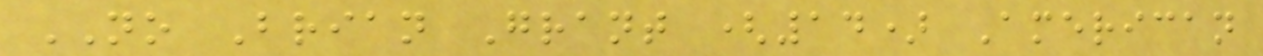NO Brian Grant (14) American
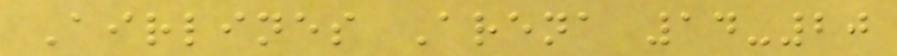Airlines Arena 14-20
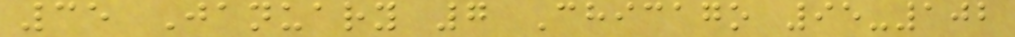35 January 7 Chicago 95-102
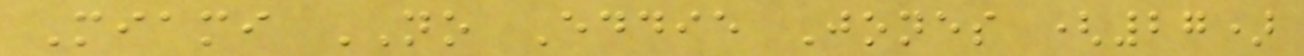Miami NO Eddie Jones (27)
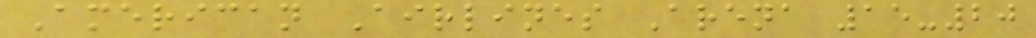American Airlines Arena 15-20
